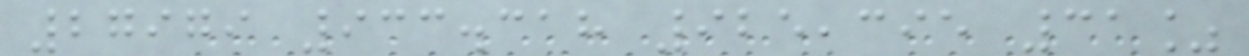27979 933.318 925,395 31%
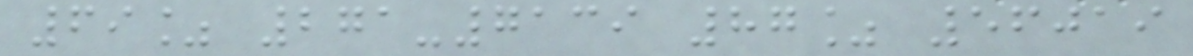69% 271-7139 87% 56019
